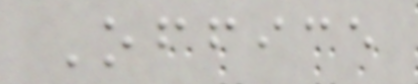Office
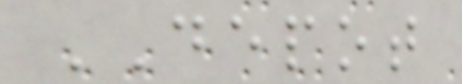DEPOT
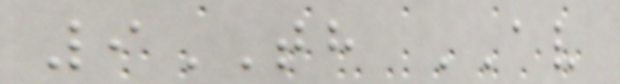9TH AV
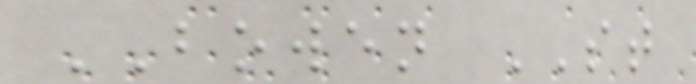BOWEN ST
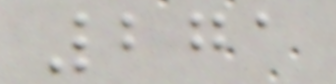271
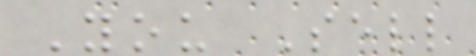You Sell
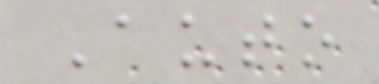Auto
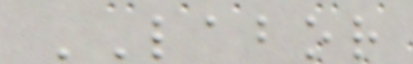LABOR
